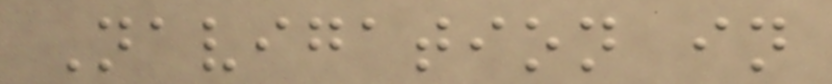Navigation in
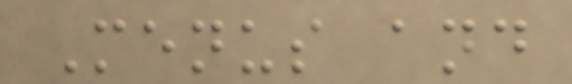Menus and
